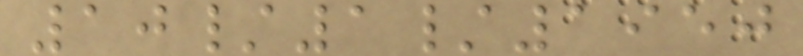10/1/1950
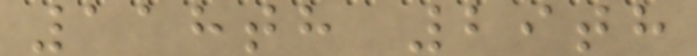118th 29th
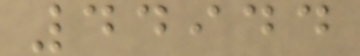44944
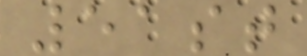51st
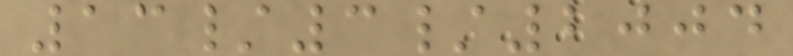13/3/2004
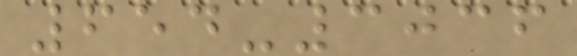654-3036
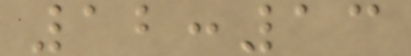12:13
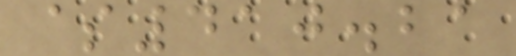$410.21
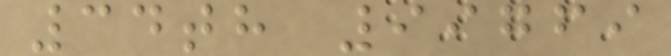34th 99769
